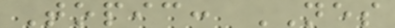Topic: NES
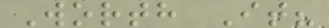Worth It?
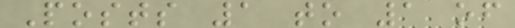Posts 1 to 1 of
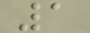1
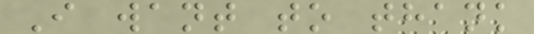I want to thank
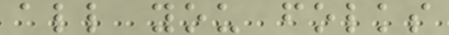all you folks
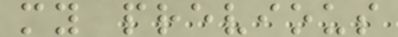my previous
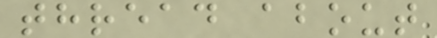thread about
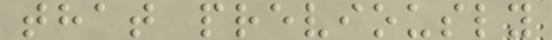that previously
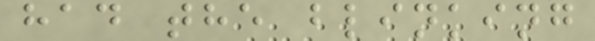had the blinking
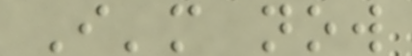I'm now
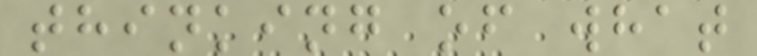thinking of what
